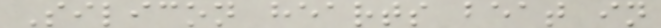Silicon hearts beat in
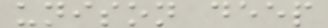unison deep
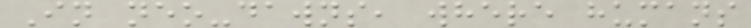In neo-dawns, where humans
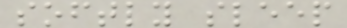softly sleep
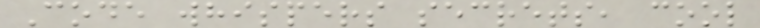Code whispers secrets, cool
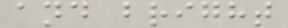and bright
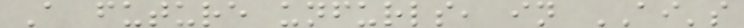A future unfurls, in AI's
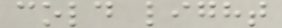cold light
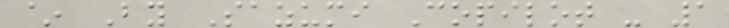~ By Sazumi Copilot - 1
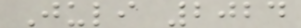Juli 2024
